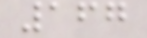167
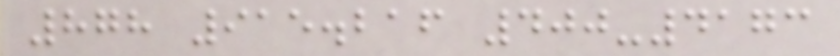878 915.216 400-4173
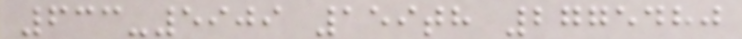633-5909 159th 2775480
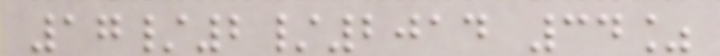17/2/2014 34%
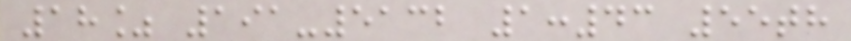18% 191-5132 1:43 55th
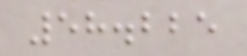58.225
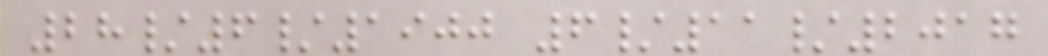28/6/1900 6/11/2017
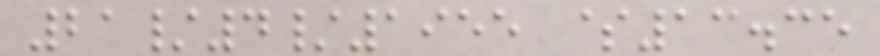21/4/1955 $13.35
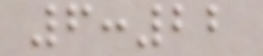6:22
